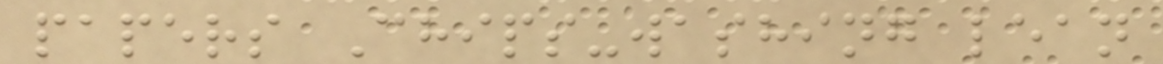papers Chips-washing lean
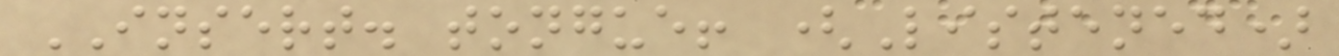INSERT. tongue! (Listened)
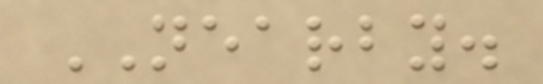NEARBY.
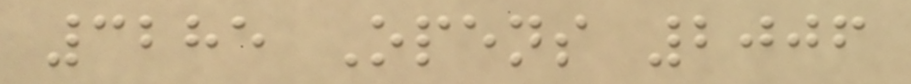3285 Opens 2006
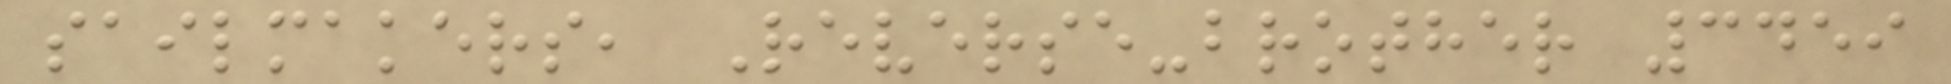sailmakers, Reverse-brother 3459
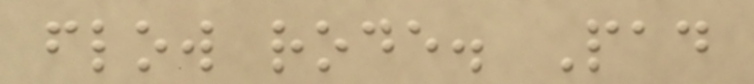flow rode. Pad
